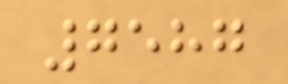7587
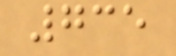735
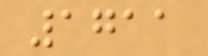1711
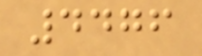4476
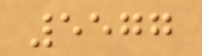5577
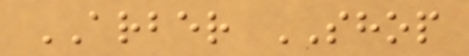ARBER SHOP
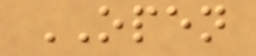OPEN
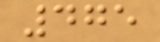475
